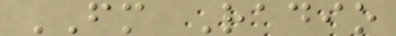FM Radio
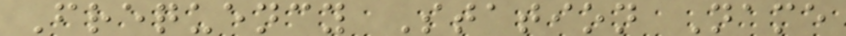Frequency Station Name
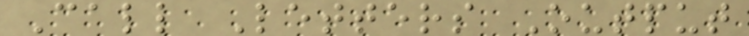Call Letters Output
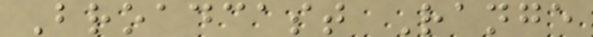Broadcast Range
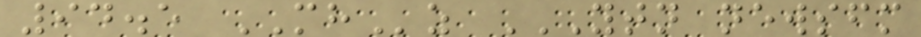94.5 MHz YTN NEWSFM
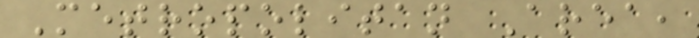Metropolitan Area,
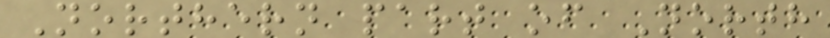Northern part of North
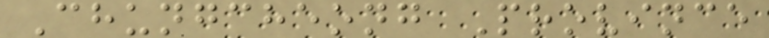Chungcheong Province
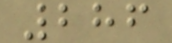286
